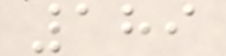189
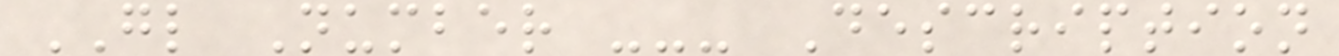GL Number --- Description
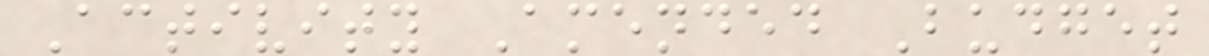Activity Amended Budget
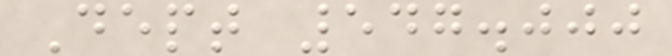Dept 547.000
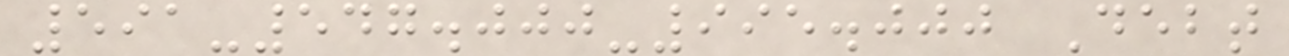591-547.000-995.000 Debt
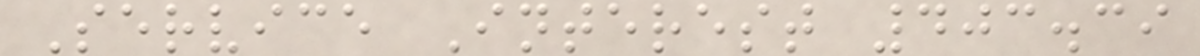Service Interest 403.39
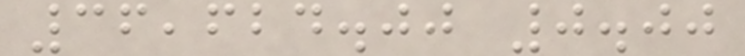36,624.00 0.00
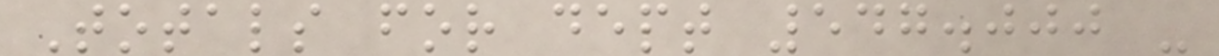Totals for dept 547.000 -
